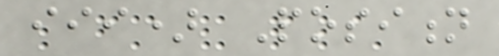iii) Position
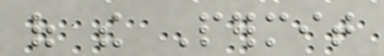of the Permit
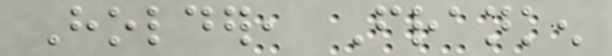Holder, Franken
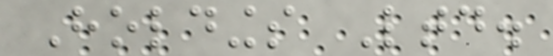Holdings Ltd.
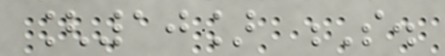[10] S.
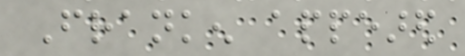Franken appeared
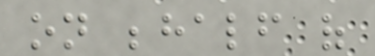on behalf of
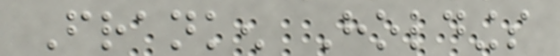Franken Holdings
